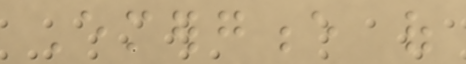Emergence of
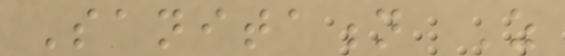Sanitation As
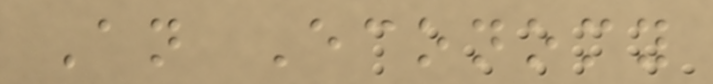An Economy
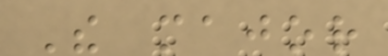The major
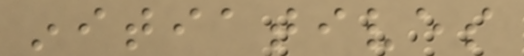initiatives
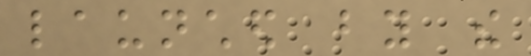launched by the
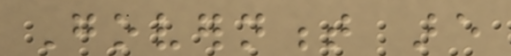Government are
